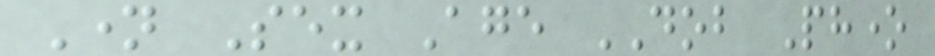Name Sex Age DOB Phone
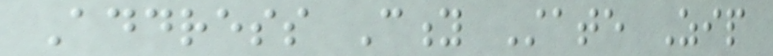Address City State Zip
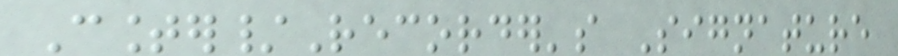Counter/Recorder's Signature
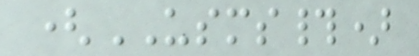(USMS#)
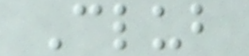Club
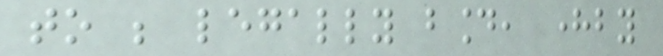to be legally bound, hereby
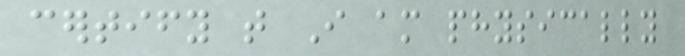certify that I am physically
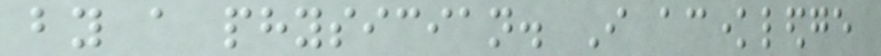by a physician. I acknowledge
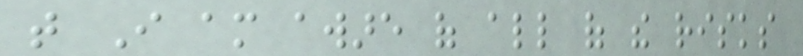that I am aware of all of the risks
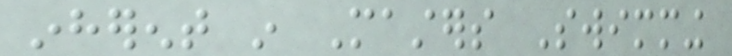inherent in Masters Swimming
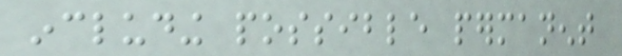including possible permanent
